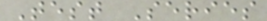Test Series
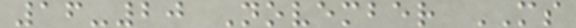16-20 November MS
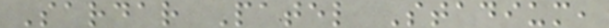Sardar Patel Stadium,
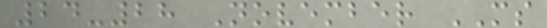24-28 November MS
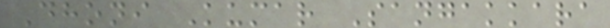Dhoni Kumar Sangakkara
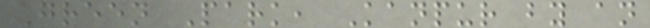Green Park, Kanpur by an
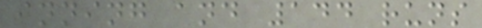inning and 144 runs
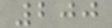200
